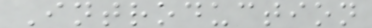Introduction
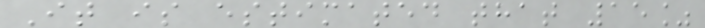It is estimated that 15%
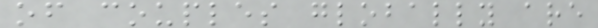of couples globally are
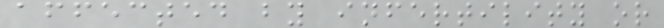affected by infertility or
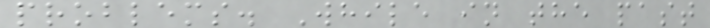problems. While in the past
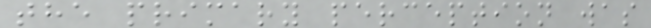the primary perception was
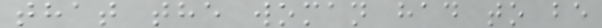that the woman had to be
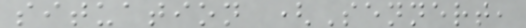situation (Sennert,
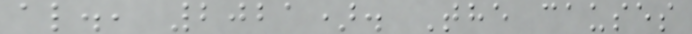al., 2021). The causes
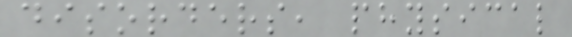disorders, physical
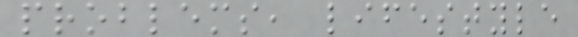problems, lifestyle
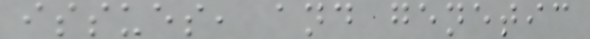issues, and genetic
